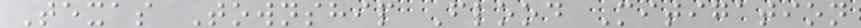Texas Township Flood Mitigation
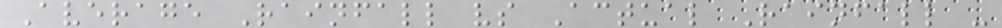Average Rainfall vs Actual Rainfall -
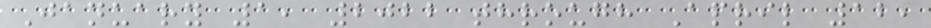January 1, 2022 through April 12,
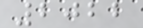2022
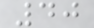40
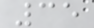35
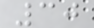30
